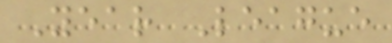Year League
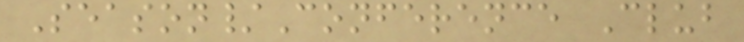Season/Conference Club
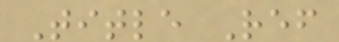Title Ref
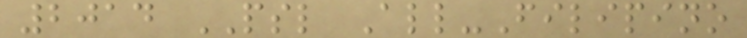2014 PSL All-Filipino
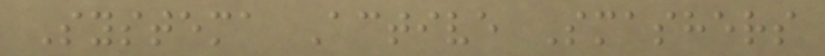Systema Active Smashers
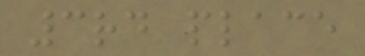3rd place
